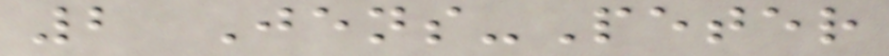2 Jens-Peter
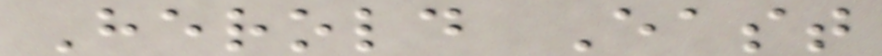Herold East
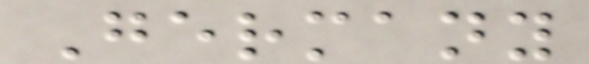Germany
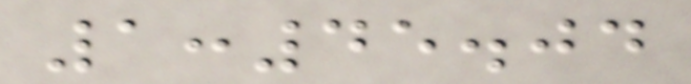1:45.04
